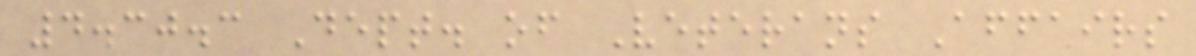4.30.3 Dept. of Veterans Affairs
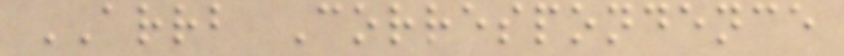ARRB Correspondence
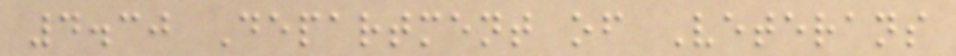4.30 Department of Veterans
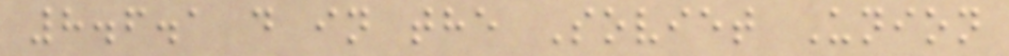8.6.1 d in the Soviet Union
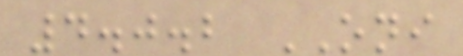4.0.2 ONI
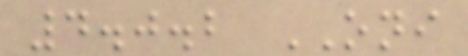4.0.2 ONI
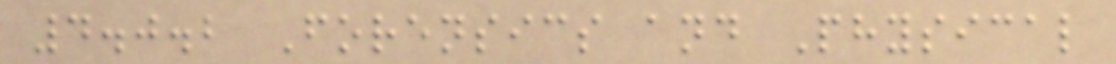4.0.2 Forensics and Physical
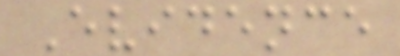Evidence
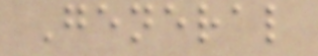General
